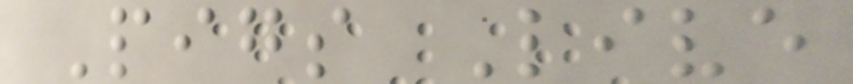Pigs Live
